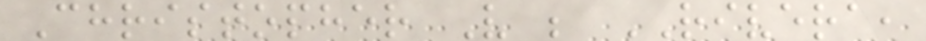Christopher V ; RIVERA,
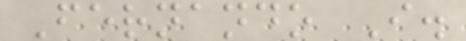Fernando I.
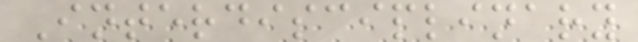Interdisciplinary
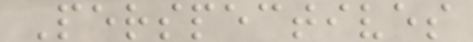Perspectives
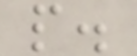p.
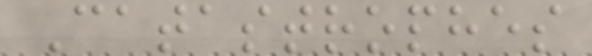Catastrophes
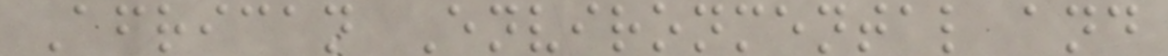African Environmental and
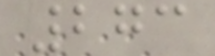273
